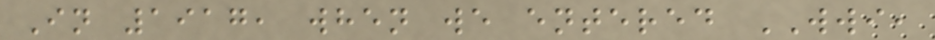In 1917, when we entered WWI,
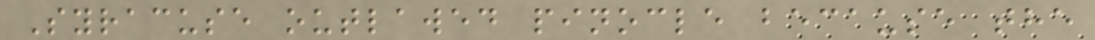Syracuse outlawed pinocle because the
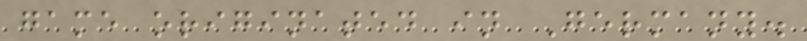game originated in Germany.
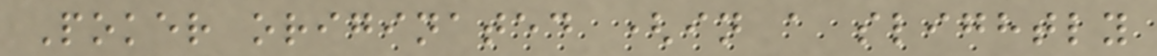Poker originated (in a slightly
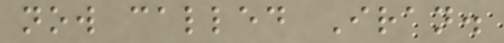now called Iran.
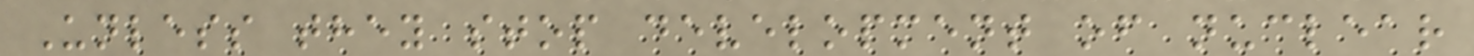Unless they stop development of nuclear
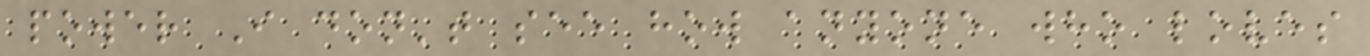power I don't see how anyone who loves
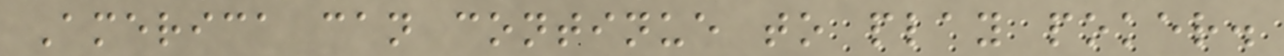America can continue to play poker.
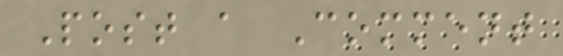Post a Comment
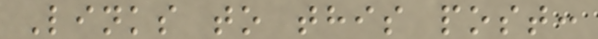Links to this post:
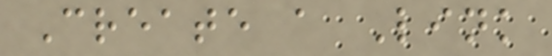Create a Link
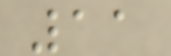11
